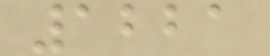1221
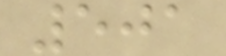501
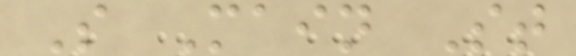S Main St
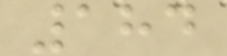184
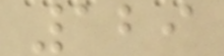129
